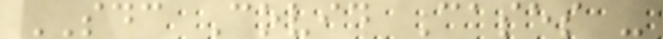SDC Covid Cases -
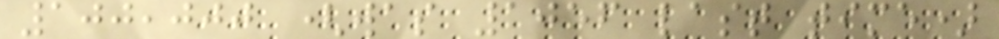100,000 (was 1056 last time)
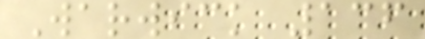Warwick 136
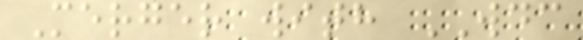Merger with WDC
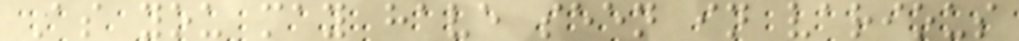As you may have seen in various
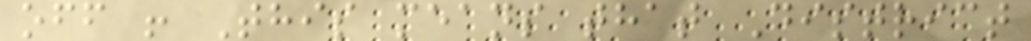off ! This means that District
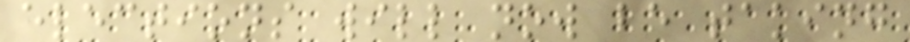elections will now be taking
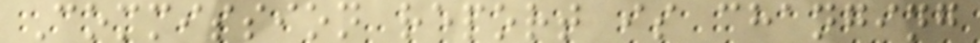Commission report is changing
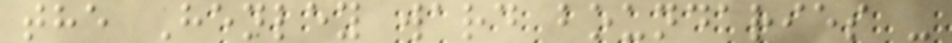the Henley ward boundaries -
